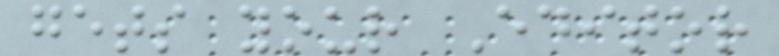gets your Editor
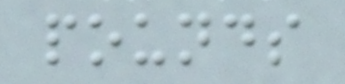pounds
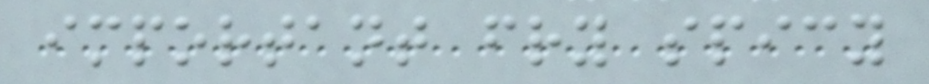important fry spicy
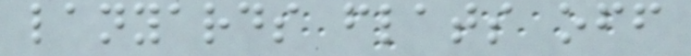lanyards flats off
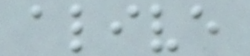alive
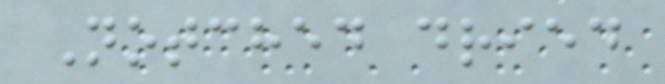Notched dried
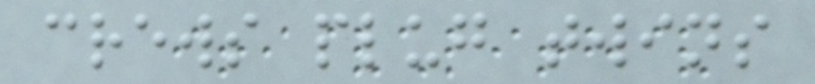crews plug twins
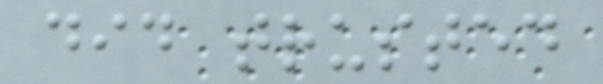did trusted
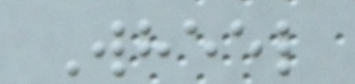Wheel
